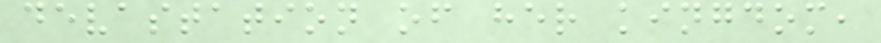devastation of her kingdom,
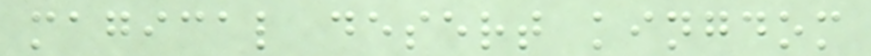magical desert kingdom
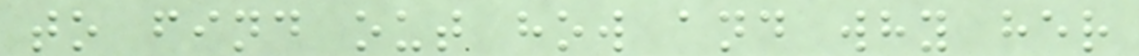to find out how and why her
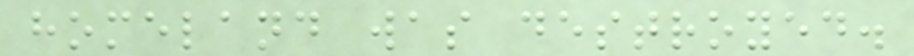homeland was destroyed.
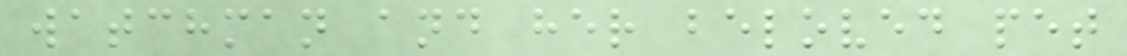watchman and her beloved pet
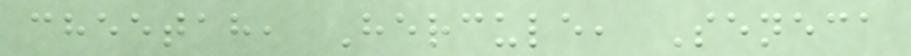cheetah, Hercule, Seneca
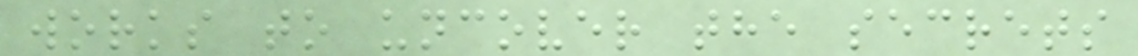works to uncover the secrets
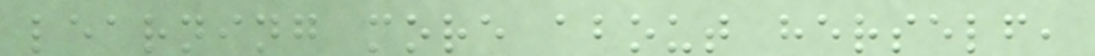learning more about herself,
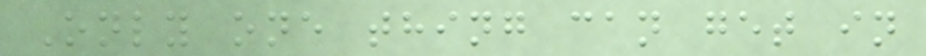Only one thing can get in
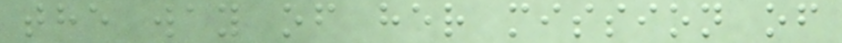the way of her mission of
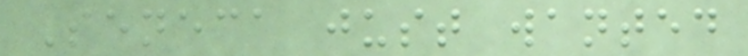Seneca just wanted
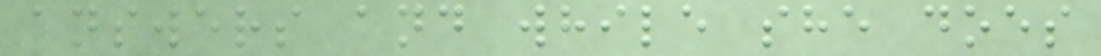answers and while she does
